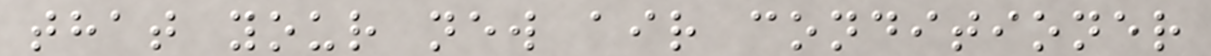that your new air conditioner
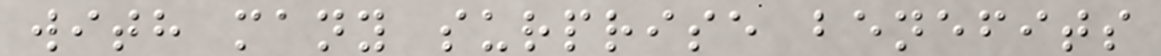with many surprise benefits
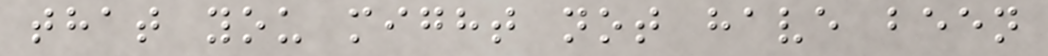that you might not have been
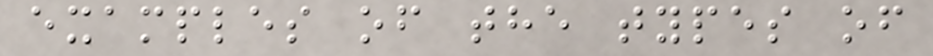examples of the types of
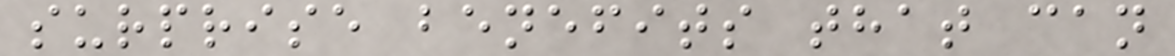surprise benefits that can
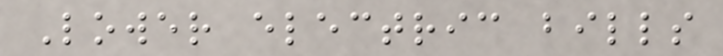Lower electric bills
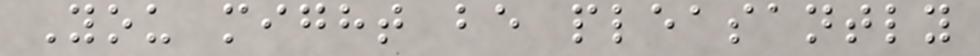You might be pleasantly
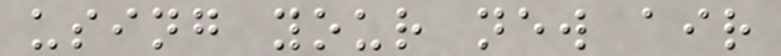using your new air
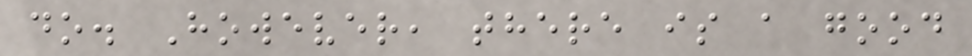do. However, there is a good
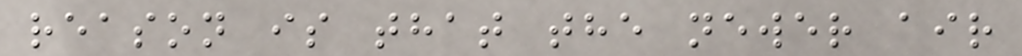reason is that the newer air
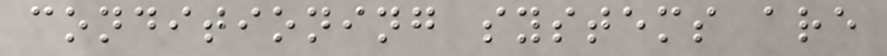conditioning systems are
